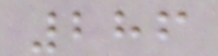286
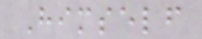Himself
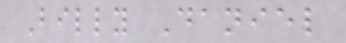Billy Daniel
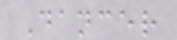Dancer
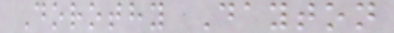Dorothy Dayton
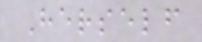Herself
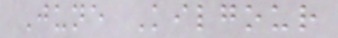June Kilgour
